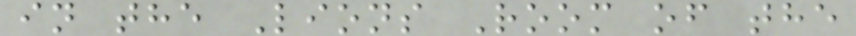in the Lions Room of the
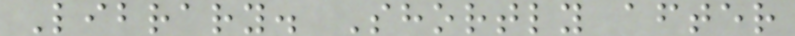Library. Shortly after
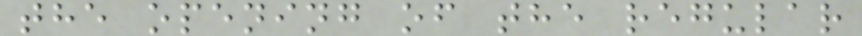the opening of the regular
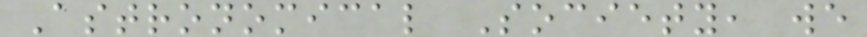Astronomical Society, we
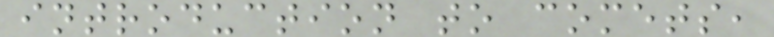introduction to comets,
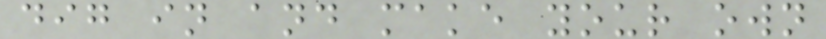dig in and make your own
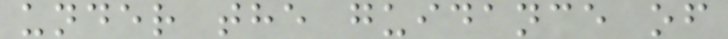under the guidance of
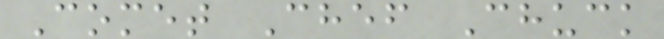Comet Chef Chuck
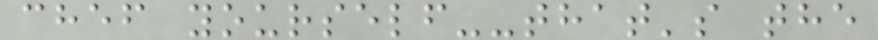chef yourself--that's the
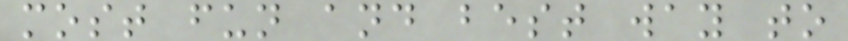most fun and best way to
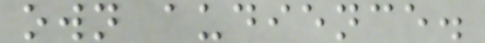own audience.
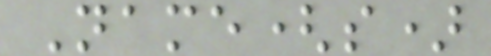Name(s)
